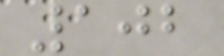102
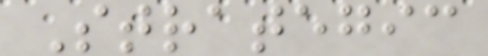Strategic
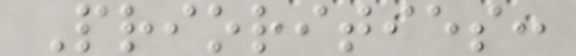Priorities:
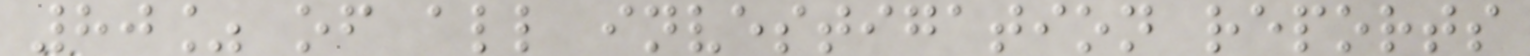80% of all investigation reports
